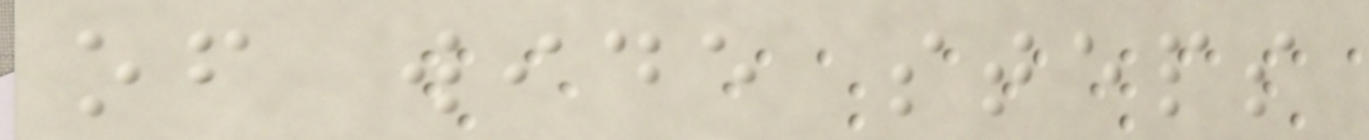of wide steps
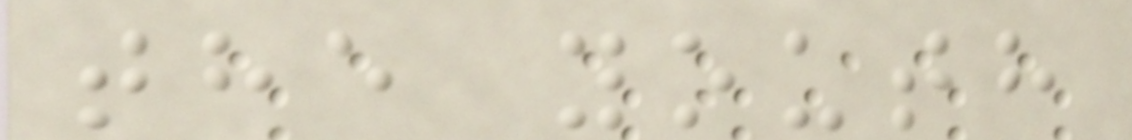the youth
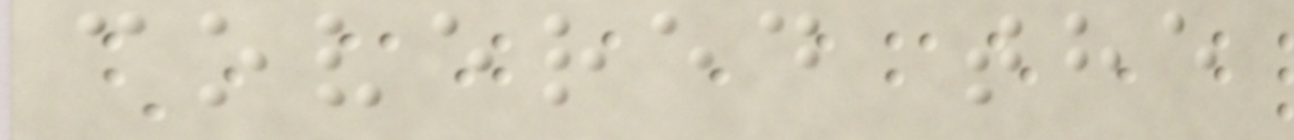covered the
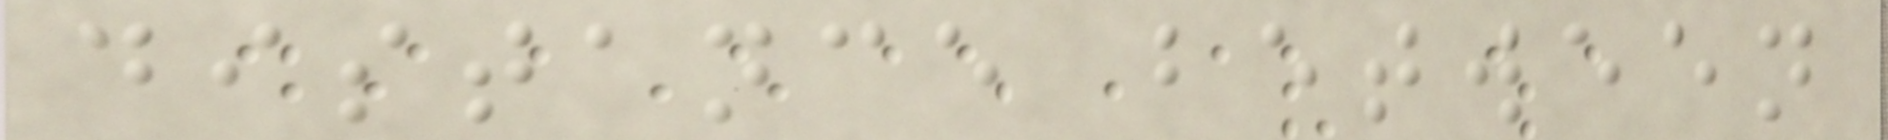distance between
